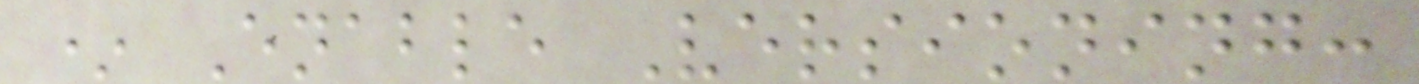* Enable Versioning:
